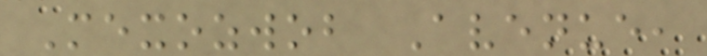Mexozwob Avenue,
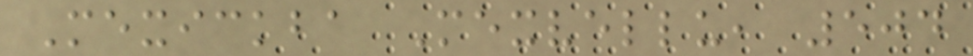Mexickba Mexvellu, 504
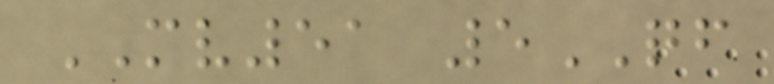MV51 5QF
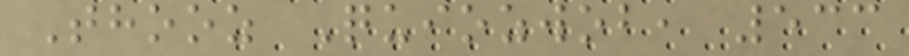Thooz Quiozwob, 533
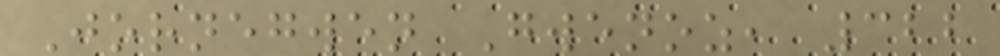Jornegwen Gwenoz, 322
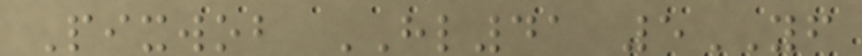Pixwob HL41 5YF
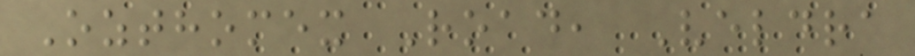Ozthomex Road, Veldra
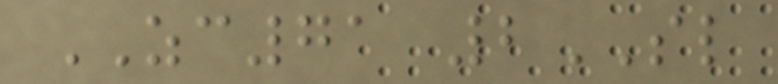ZC71 2SL
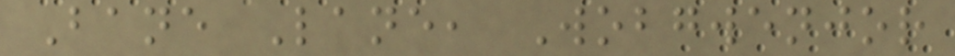Bane Lane, Wobgwenjor
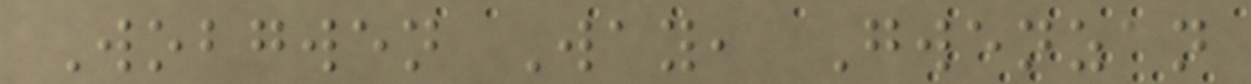Wobgwen Way, Gwenzan
